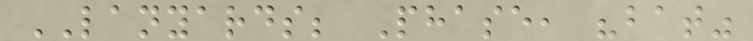LANYARDS; Phase, "bat"
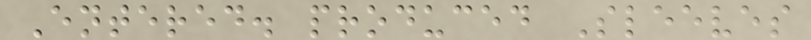Entered. produced Sleeves
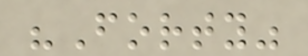"Forty"
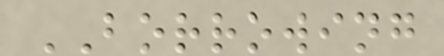BORROWING
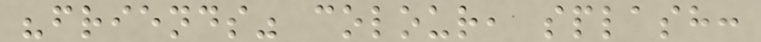"friends" colour, splash:
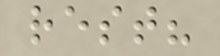rest?
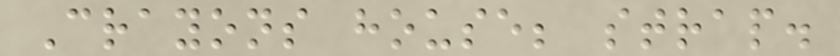Crayons house; strap.
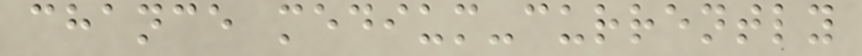chance medium-currently
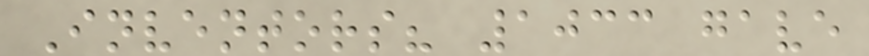Inventors? 1033 gave
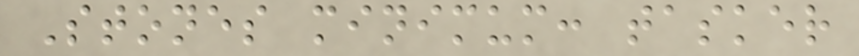Stones minimum: tasker
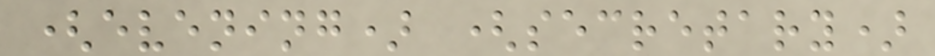(evening) (secretary)
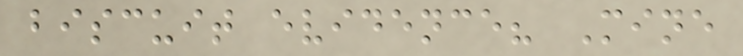biscuit evidence? Mine
